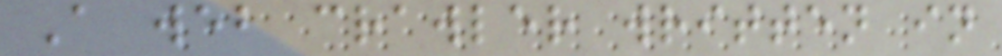A web crawler written in
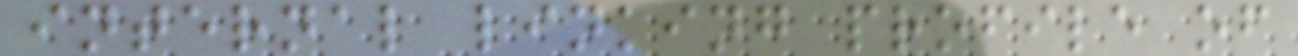internal linking profile of
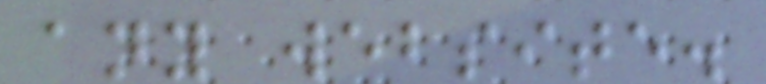any website.
